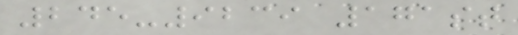245-9239 171st
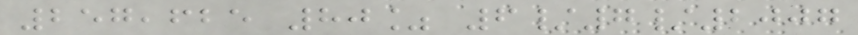257,625 80% 6/7/2007
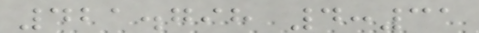421.798 4:31
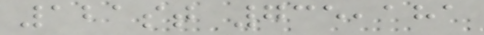121st 735,181
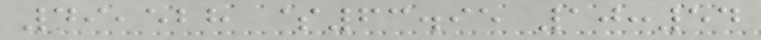49,528 $63.95 10:54
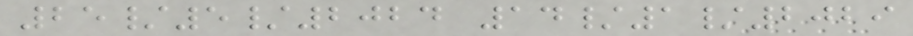25/5/2024 14/1/2029
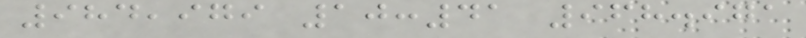984,979 10:41 968.971
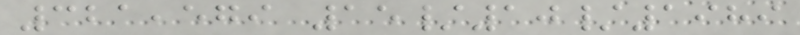321,579 15/10/1989
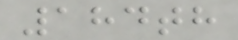184th
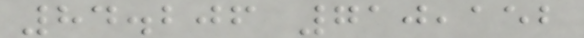84.206 710,152
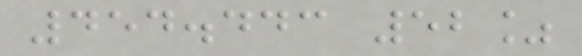454.443 52%
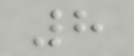8
